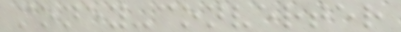money-converter
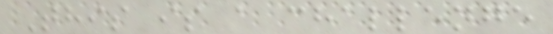This is a challenge
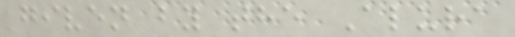given by the Alura
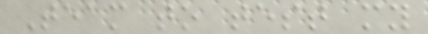Team to test my
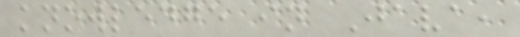knowledge in Java,
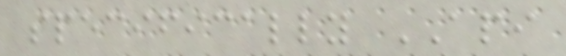specifically API
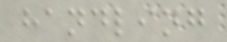handling
